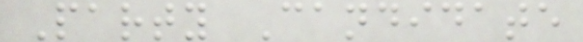Party Candidate
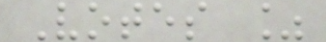Votes %
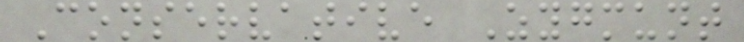Conservative Zygmunt
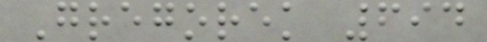Gregorek 694
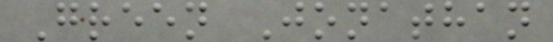Green Jonathan
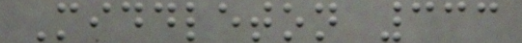Middleton 333
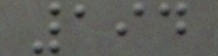194
